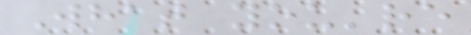What you're
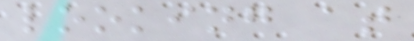looking at
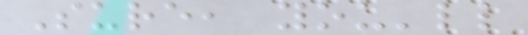Sure, you'll
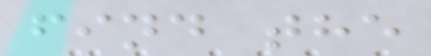find the
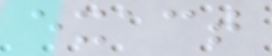exact
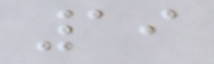19
